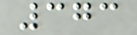373
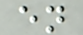en
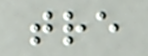tre
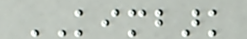KIMBARK
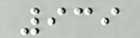939
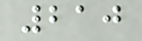210
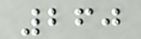260
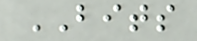BITS
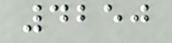4250
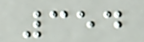354
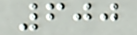600
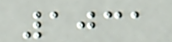1031
